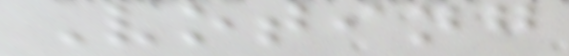Voting
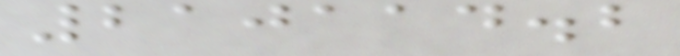210114.2
